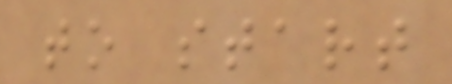to start
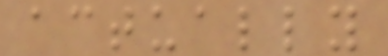actually
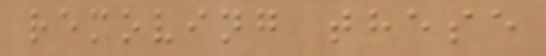removing these
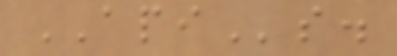APIs.
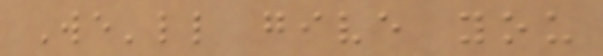We'll give you
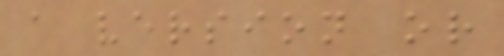a version or
